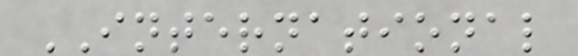INTERNATIONAL
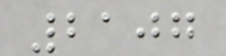2107
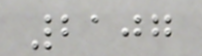2107
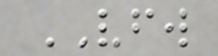VFW
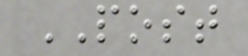POST
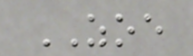ZOE
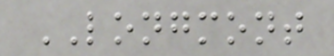LONGMONT
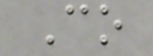Co
